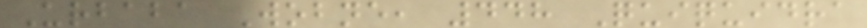Urbaba Wobne, 448 Quiquidra
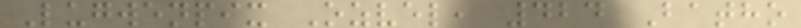Lugwenpix Ozvel, 424 Batho
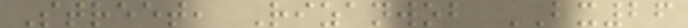Street, Rizanwob BX26
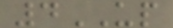4UP
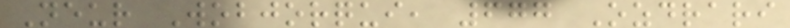Neur Wobjorqui, 677 Ozdrari
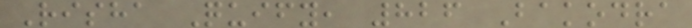Risha Quify, 826 Bakodra
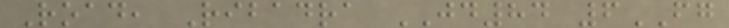Road, Ribadra JD84 6FG
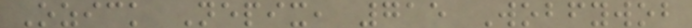Ozick Nepix, 715 Wobfywob
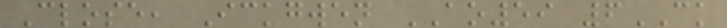Close, Ickgwen AO59 6CK
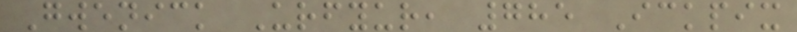Gwenick Urfyur, 785 Ickpix
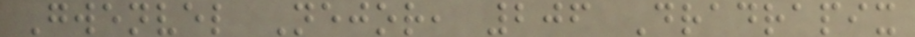Gwenvel Nejor, 206 Dradrapix
